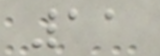11
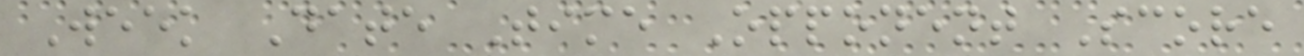Week Date Time Opponent Score
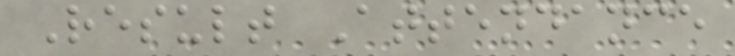Result Attendance
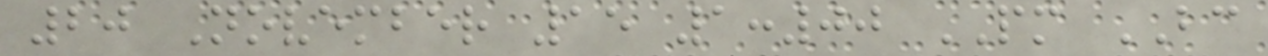20 November 15 1:00 PM BC
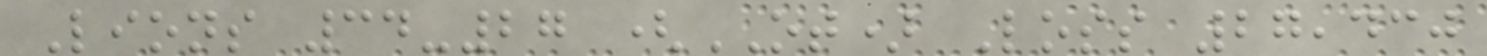Lions 34-27 (OT) Loss 27,430
